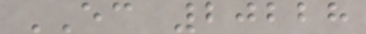EC 20228
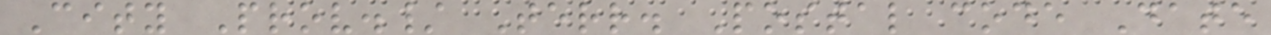City Prov./ Terr. Postal code Date
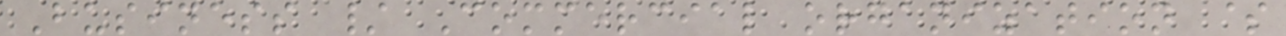Business / Commercial organization $
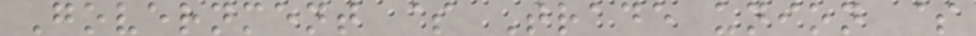Government $ Trade union $
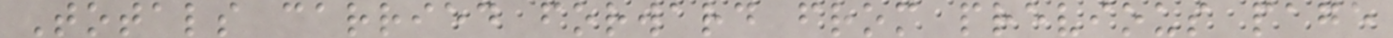Totals carried forward from previous page
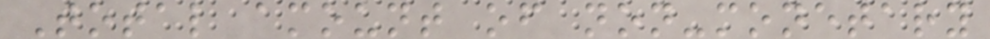Total amount of non-monetary
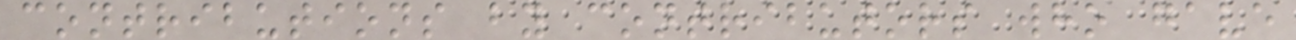contributions by contributors who gave
